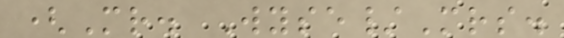(Mr. Wyse/Mrs.
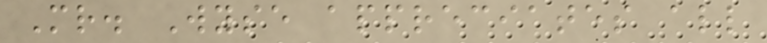Mr. Wyse appreciates all
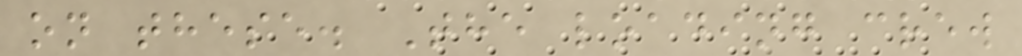on these. The loading crew
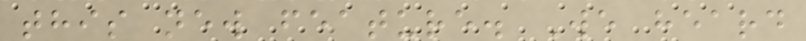this new feature. We heard
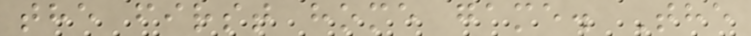the first home game. The
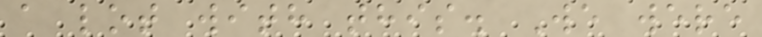a lot with this. We were
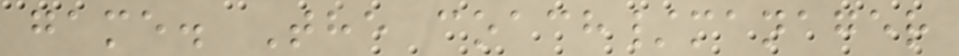game. The coach/manager
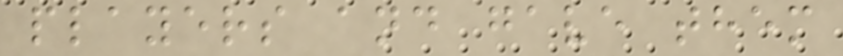players and gave them
